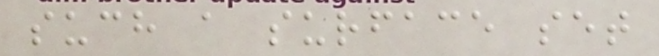such a surface set
